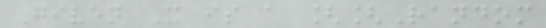Given X is a [[Random
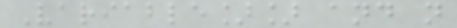Variable]] and n
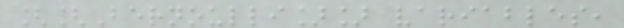[[Bernoulli]] variables,
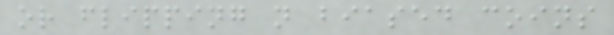or flipping n biased coins
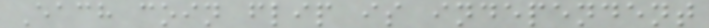Each coin flip is independent
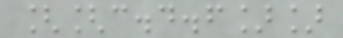[[c.d.f]]
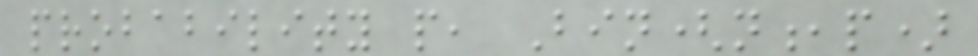probability p, Bin(n,p)
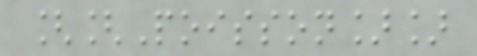[[Poisson]]
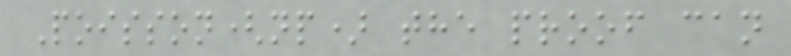Poisson(np) the proof can
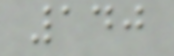140
